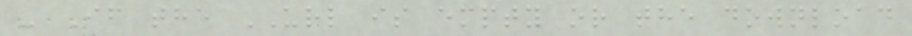- If the URL is empty or the download
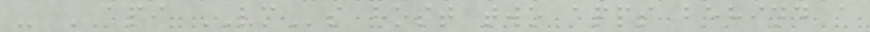- API VMs host two apps behind a
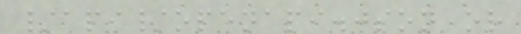/api/openapi.json or
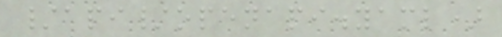/api/openapi.yaml)
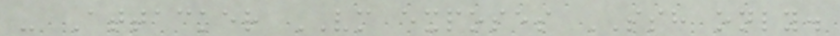- Attacker VM exposes SSH only.
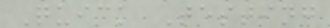Quick Testing
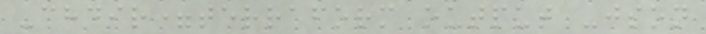-chdir=terraform output -json
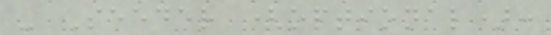- Seeder (optional):
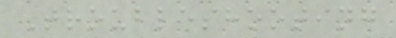Troubleshooting
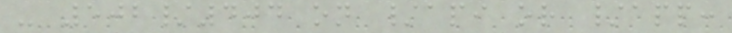- 502/404 on /api or /app:
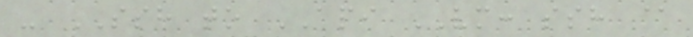- SSH to API VM: ssh @
